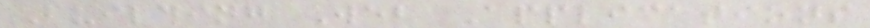Building Web Applications
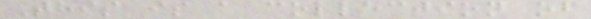This is a collection of
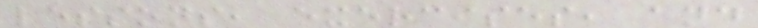lessons, exercises, and
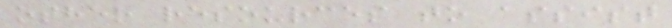other resources to assist
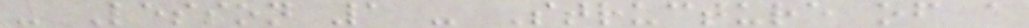- Lesson 1 - Structure of a
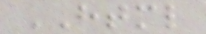HTML
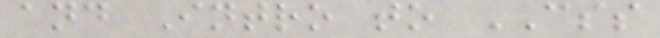and Intro to CSS
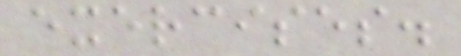exercises.
